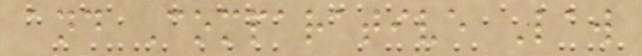and Comparative Law
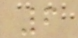6
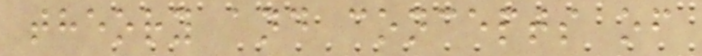theory and concepts of
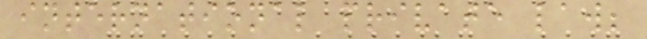international private law;
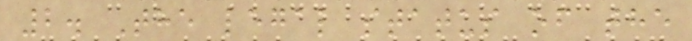2. The legal status of the
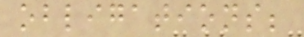obligations;
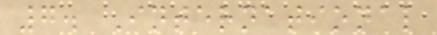7. International
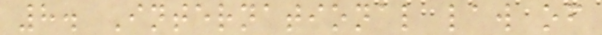8. International law of
